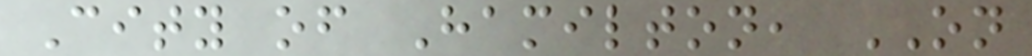City of Hamilton, ON
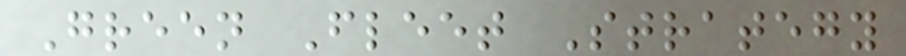Green Fleet Strategy
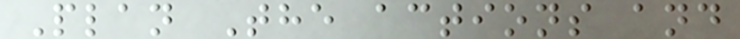Plan The actions and
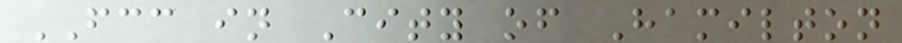FCC in City of Hamilton
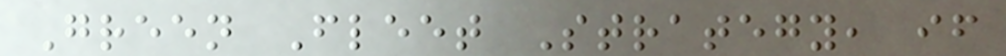Green Fleet Strategy, if
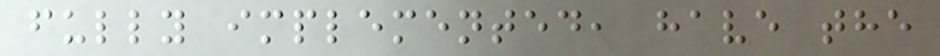fully implemented, have the
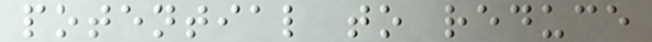potential to reduce
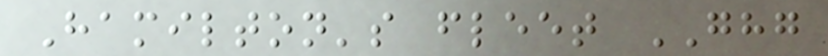Hamilton's fleet GHG
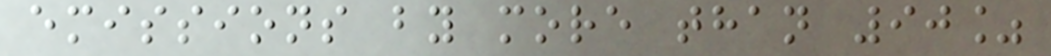emissions by more than 90%
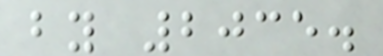by 2035.
